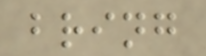bring
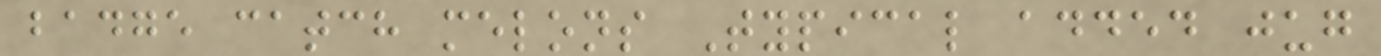badge catch melons Typical added jug
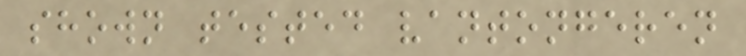shown tested vantongeren
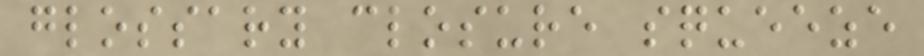glossary closure squeeze
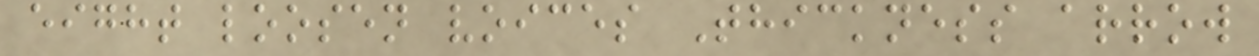eight loosen voices Thickness arrow
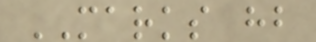MARKS hb
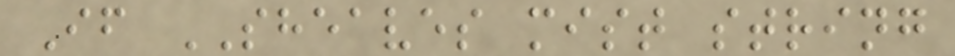If SHEAVES mist string
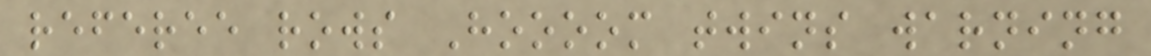referee rows Hoooom twins warning
